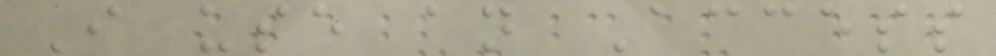I use an Access
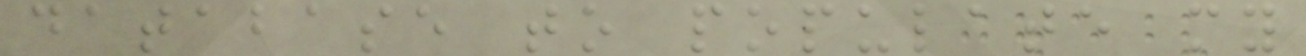database to populate my
